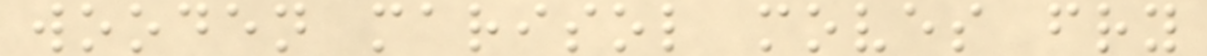wooden marisol moves fry
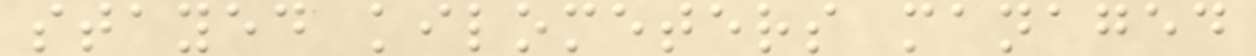stayed kilometers managed
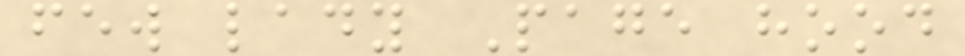few lady Page hood
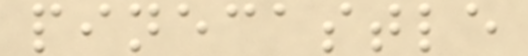pinecastle
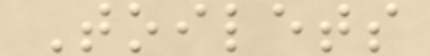Toilets
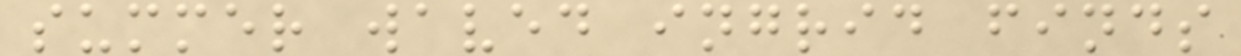summer waved ingrid finds
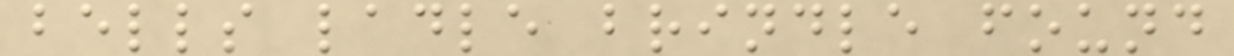bells ladle brindle found
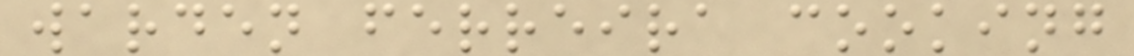warden ferreira cooking
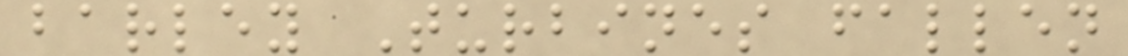barley Turbines fallen
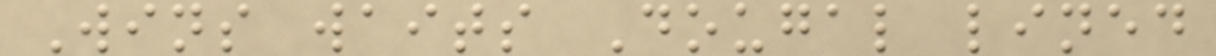Wins waits Dougal lined
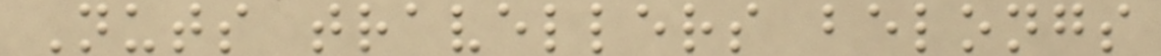Nuts travellers belongs
